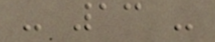- 13 -
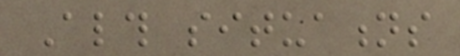Although situations
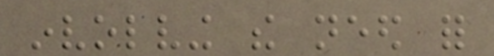involving the need for
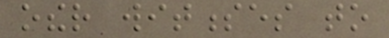other witnesses to
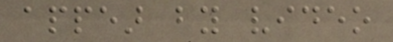appear by video
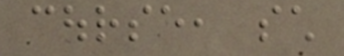course, such
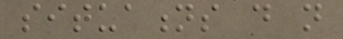situations do not
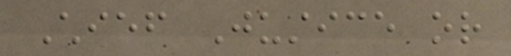Chief Justice or
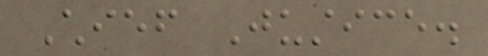Chief Justice.
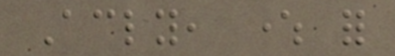Accordingly, where for
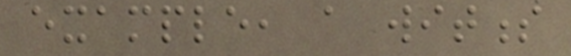example, a witness
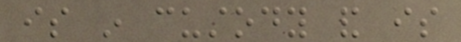is in custody and is
